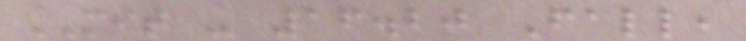MIT - 16.20 Fall,
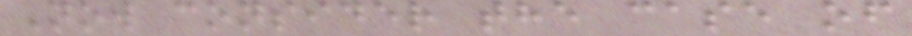Now consider the case of
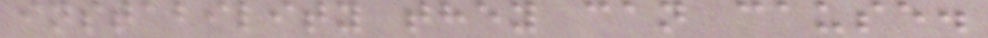instability they can cause.
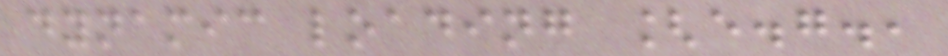dynamic loading [e.g.,
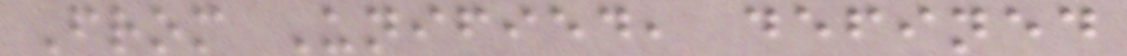From Unified, defined
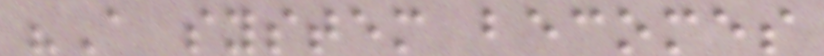"A system becomes
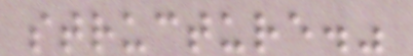structure."
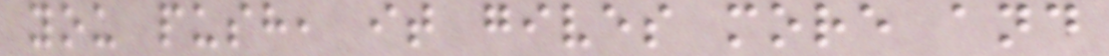you push, it gives more and
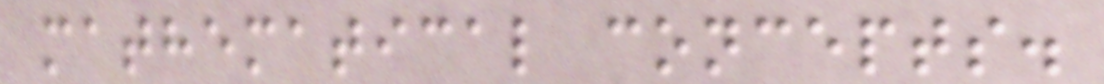mathematical concepts.
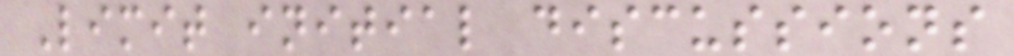Limit initial discussions
